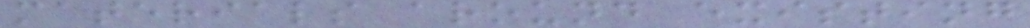materials around existing
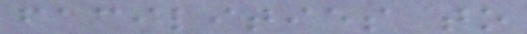facilities to
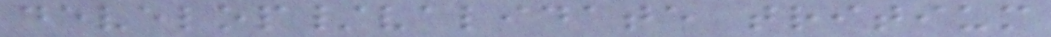develop/validate tritium
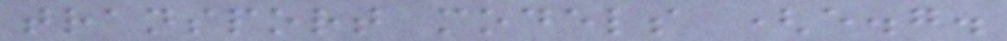transport models (e.g.
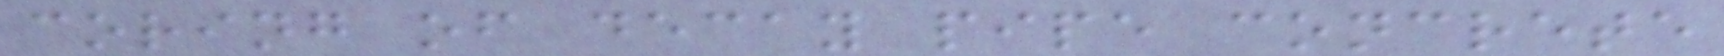coring of decay pipe concrete
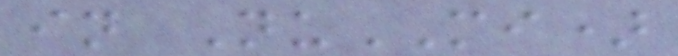in NuMI)
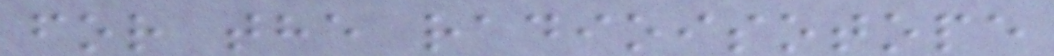for the radioisotope
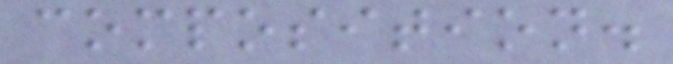composition.
